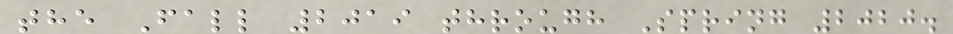the Fall 2019 through Spring 2020.
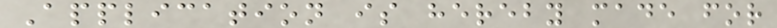Application is hereby made for
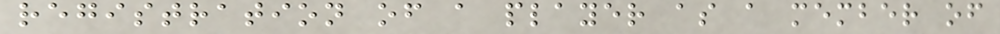registration of a player as a member of
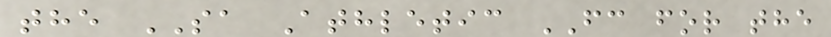the SA Athletic FC for the
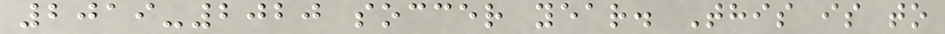2019-2020 soccer year. This is to
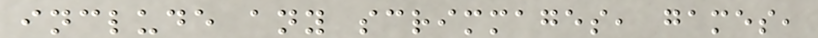include any scrimmages, games,
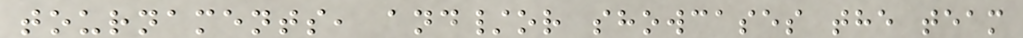tournaments, and/or showcases the team
